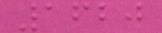1620
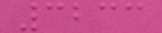3233
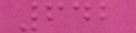642
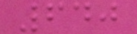640
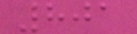801
